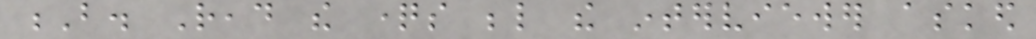B. Read the questions below the interviewer asked
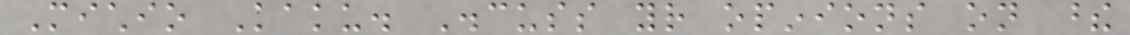Michio Kaku. Discuss your opinions on these
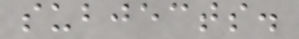subjects.
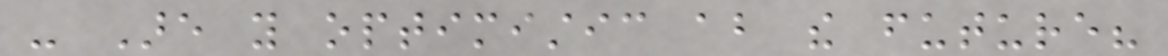- Are you optimistic about the future?
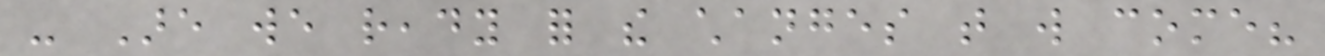- Are we ready for the changes that will come?
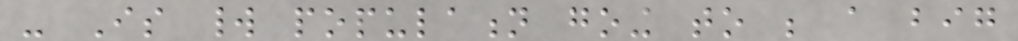- Is world population going to be a big
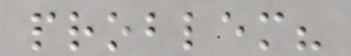problem?
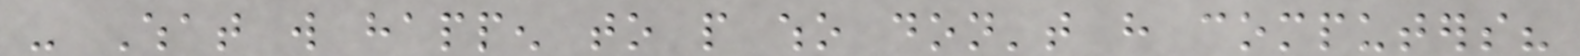- What will happen to people who don't have computers?
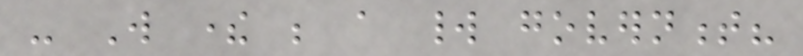- Will there be a world government?
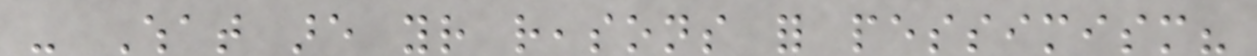- What are your reasons for pessimism?
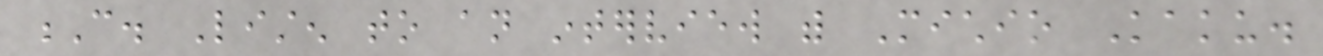C. Listen to an interview with Michio Kaku.
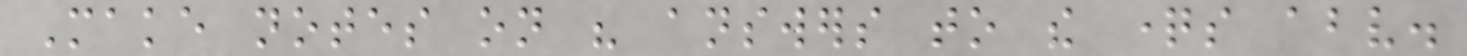Make notes on his answers to the questions above.
